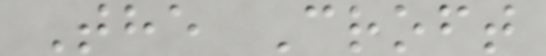The Croft
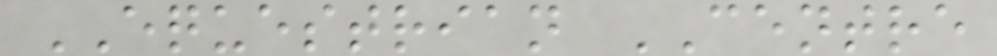EQUESTRIAN CENTRE
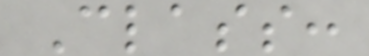Class:
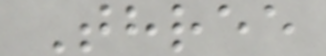Three
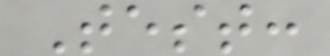Test:
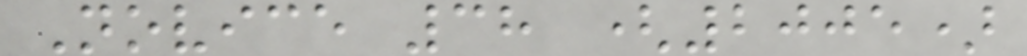Novice 38 (2005)
